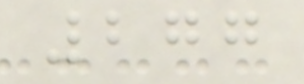277
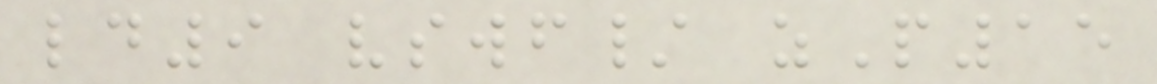ld9 vswf/ zP15
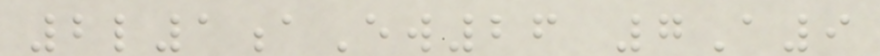2l1aEw26 7A9
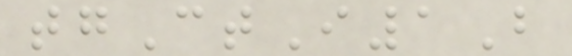tgCtI1B
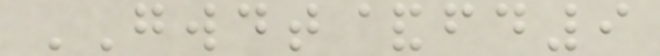GWDT&fd9
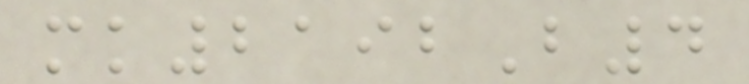mk2192B4
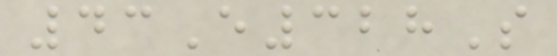43E328S
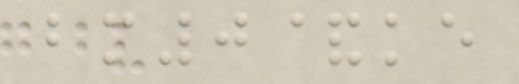bm0&ke
